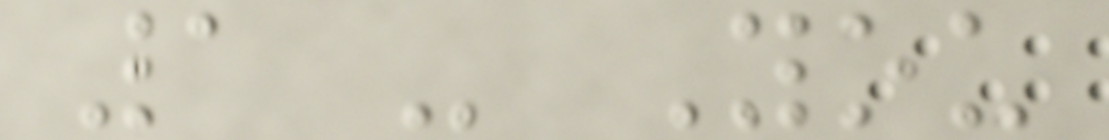1 - You
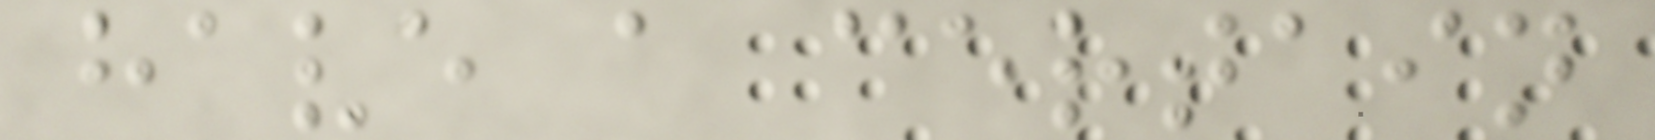have a certain
